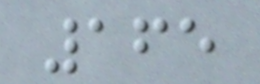165
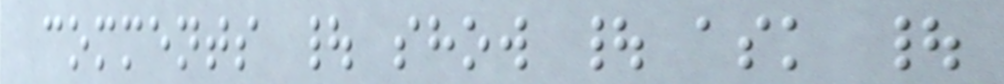comments | show | ask |
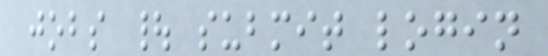jobs | submit login
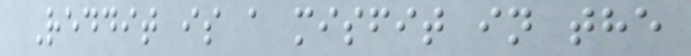Reddit is a misfit in the
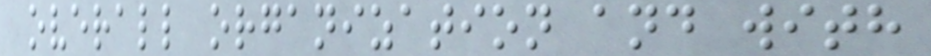overall organization and with
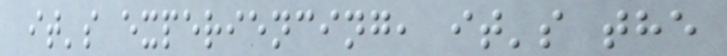it's experiencing, it's the
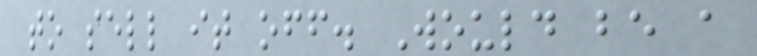to sell it off. Would be a
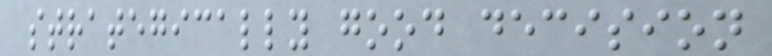strategically good decision
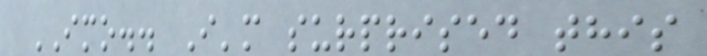IMO.. I'm surprised this
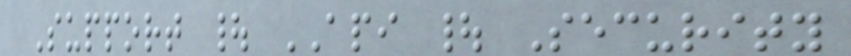Support | API | Security
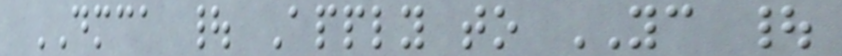DMCA | Apply to YC |
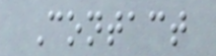Contact
